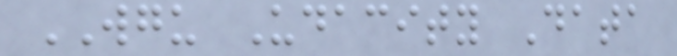WGU Udacity Data
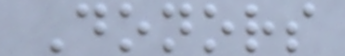Donors
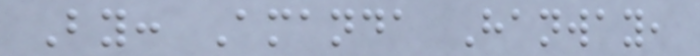By: Amanda Hanway,
